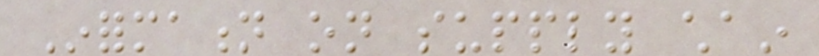Information on supply chain
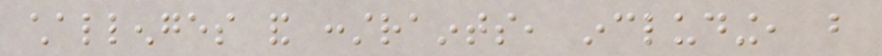challenges and constraints, including, but
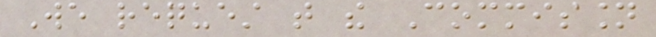We request that the Commission
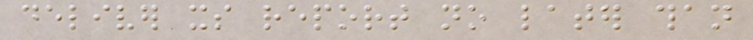deliver its report no later than
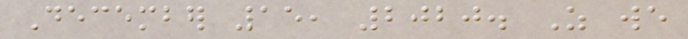December 15, 2020. As we
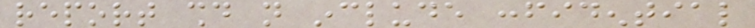report should not include confidential
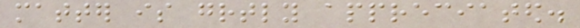matter is greatly appreciated.
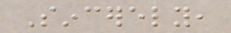Sincerely,
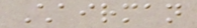Chairman
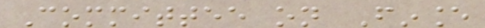Committee on Finance
